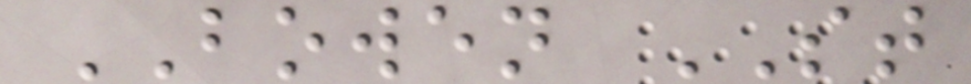BOWEN ST
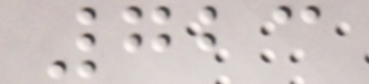723
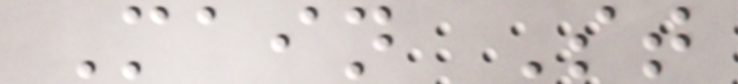Main St
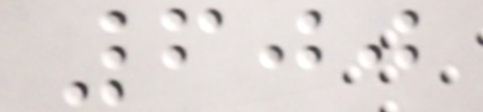600
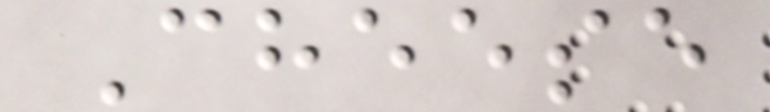Cheese
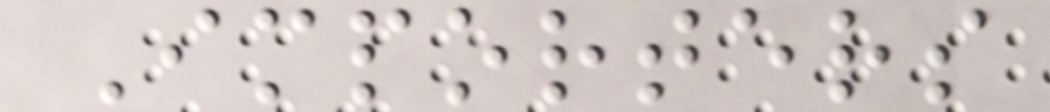Importers
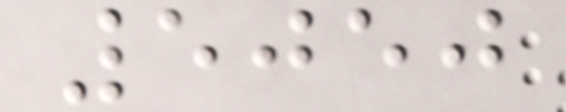5050
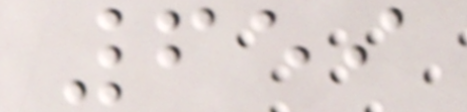659
